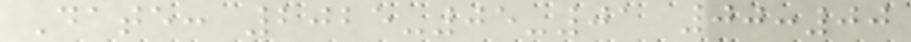Date: 2025-05-01 00:00
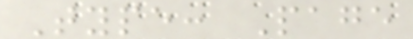Type: Page
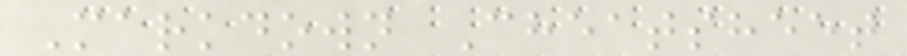Markdown Cheatsheet
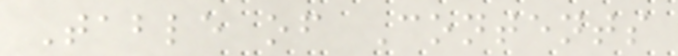Table of Contents
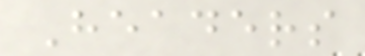Headers
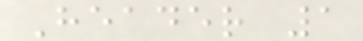Header 1
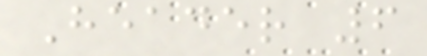Header 6
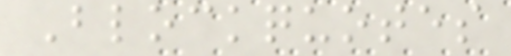Blockquotes
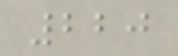220
